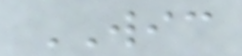WIC
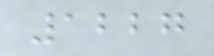1227
